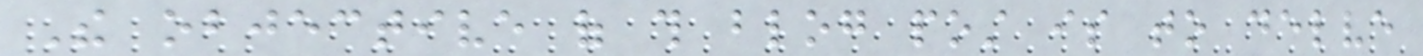The objective of this blog post is to delve
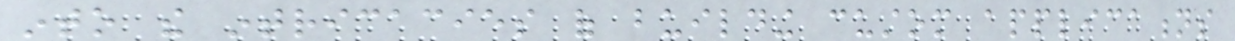into the intricacies of building custom applications
